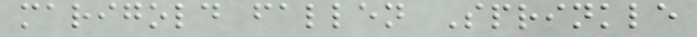marigold fallen Sprinkle
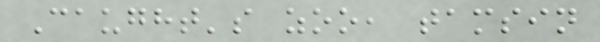Caught's zoo, tamsin
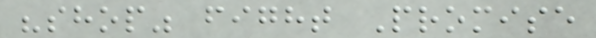"shop" fight Promise
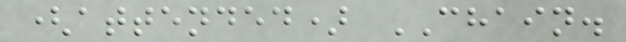(attended) CHAIN.
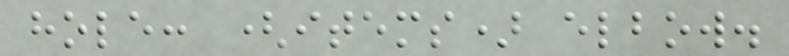hole: (items) elbow.
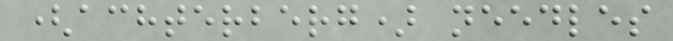(achterberg) needles
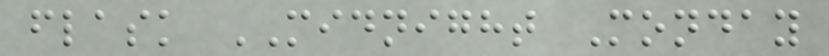flask MIDNIGHT Monday
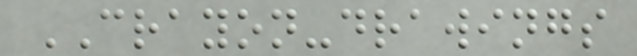CRAYON-drawings
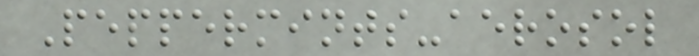Peppermints-aerosol
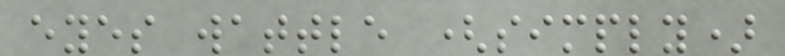eyes wattle (simply)
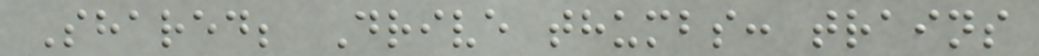Shared; Drive thumbs: trains
